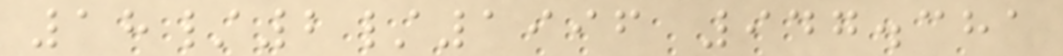18/2/1996 947.381
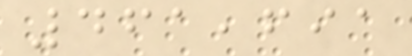461,691
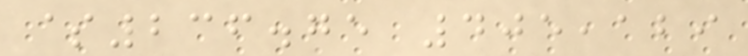$236.75 405,129
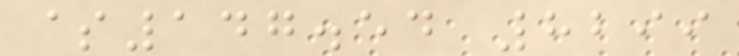$147.54 8299
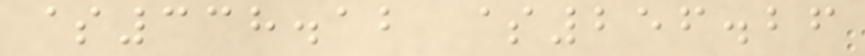$338.12 $256.26
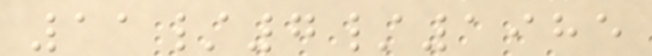11/7/1985
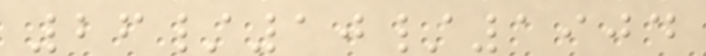26/10/1904
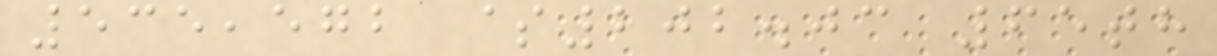535,572 $202.03 65th
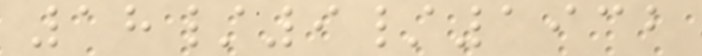18/9/1932
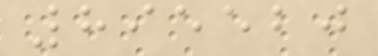895520
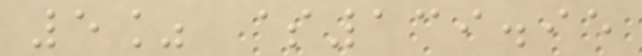5% $139.95
